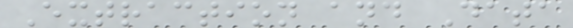Extraction and Data
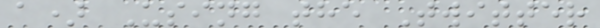a) Using the Twitter
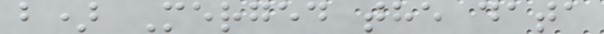b) Merged the data
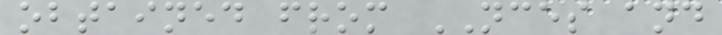obtained from NCES and
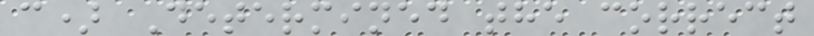c) Determined the correct
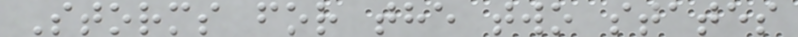Storms for the two states
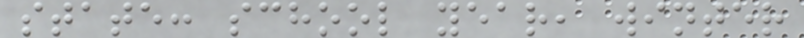state: school year, winter
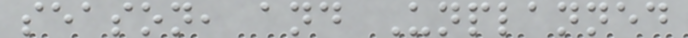season, and Unplanned
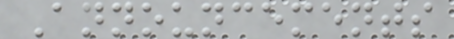Announcements
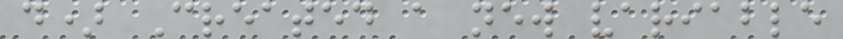d) Created a new variable
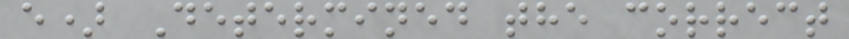e) Determined the correct
